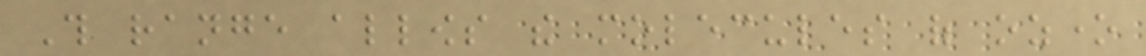This range allows the molecules of ozone
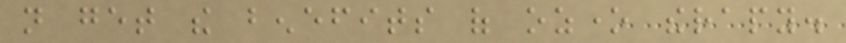not get the benefits of ozone therapy.
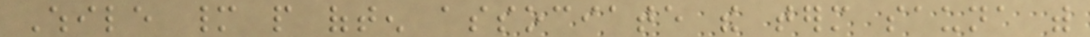While many people often associate the term sauna with
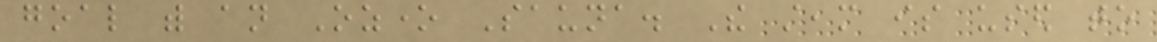goal with an Ozone Sauna. The steam is used to
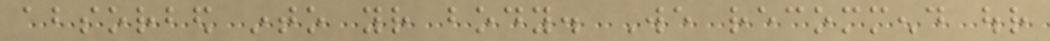absorbed into your body. We recommend our
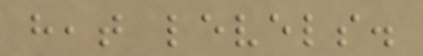heat levels.
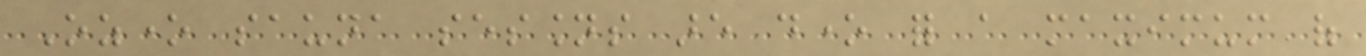Ozone sauna sessions are done for a maximum of
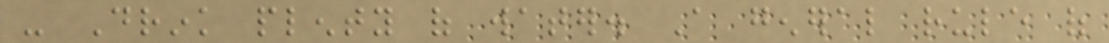- Drink plenty of water. A general rule of
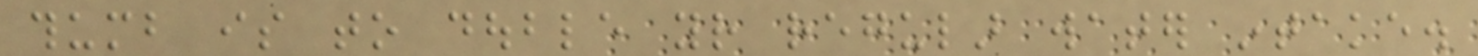thumb is to double your regular water intake.
